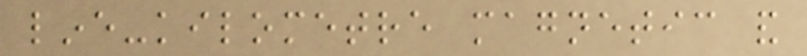line-kilometre magnetic and
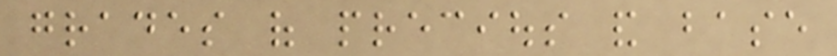grades of precious and base
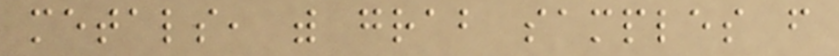metals, with grab samples from
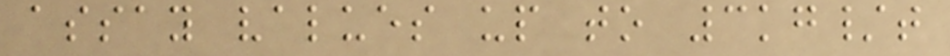assay values up to 3kg/t
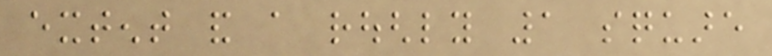extent and a roughly 1 square
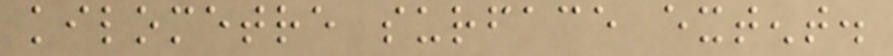kilometre surface extent.
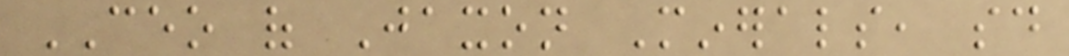CEO of Jaxon Minerals, said
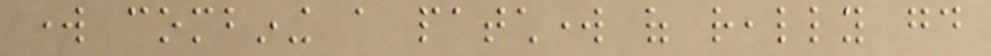work combining a patchwork of really good
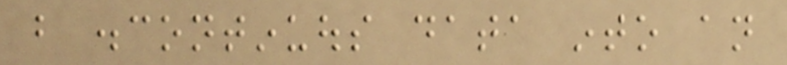but discontinuous data into an
